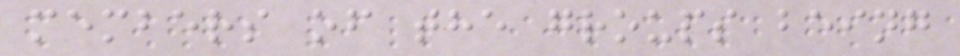members of the groups being
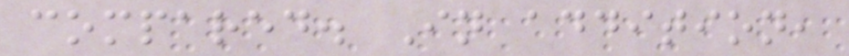compared. In addition,
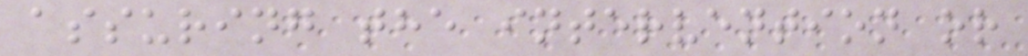assuring the intervention or
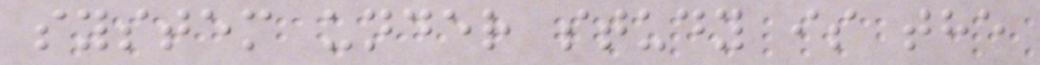system under study is the
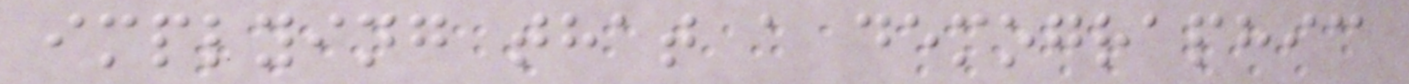implying that a demographic
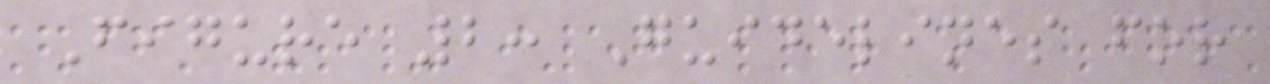Figure 2: Guidelines for
